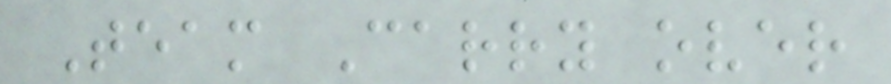Team Carry over
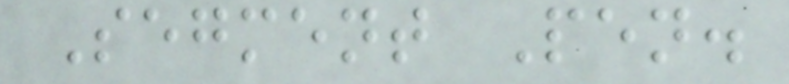Segment Pen.
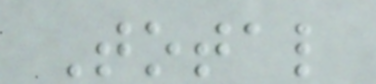Total
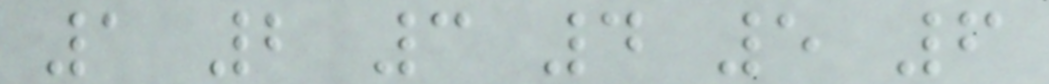1 2 3 4 5 6
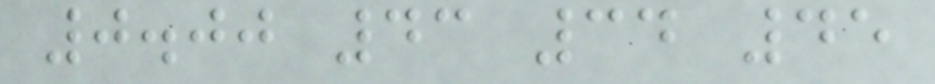0.00 43 34 45
